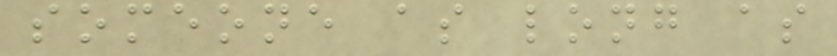someone as long as
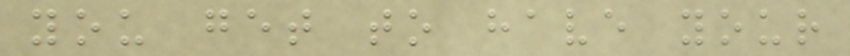you get to have your
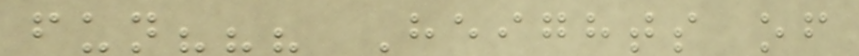fun??? Heights of
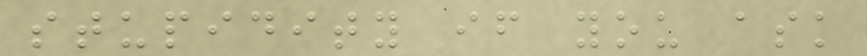stupidity if you ask
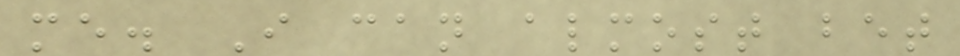me. I can almost bet
